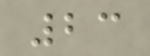23
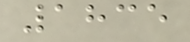1835
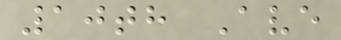10th Ave
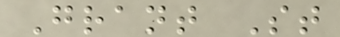Grant St
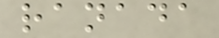ranada
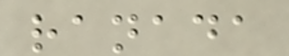ranada
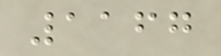1167
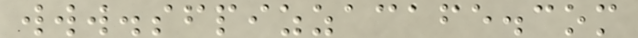www.sfpizzacafe.com
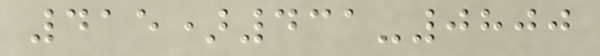415)431-0800
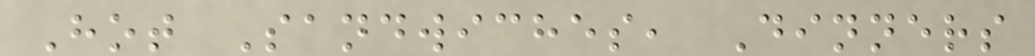Hot Sandwiches, Dinners
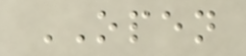OPEN
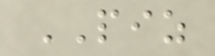PIZ
